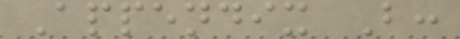Appendix B:
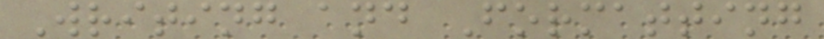Writing and Formatting
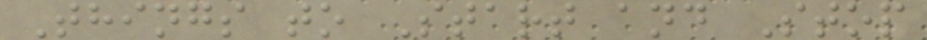Things to Start and Stop
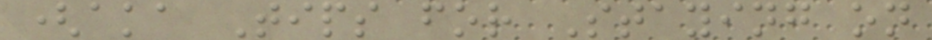(aka Tips for Staying on
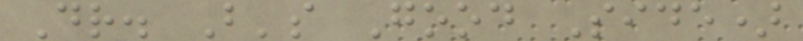Dr. B's Good Side)
